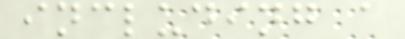including a
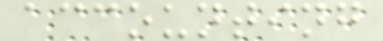accounting
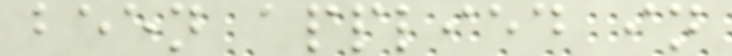been applied in
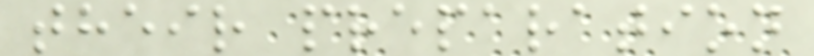their preparation
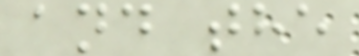and the
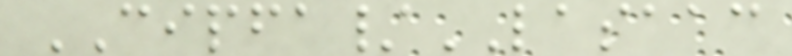CIPFA/LASAAC
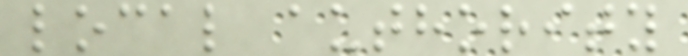local authority
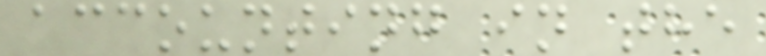accounting in the
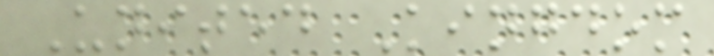United Kingdom
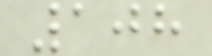108
